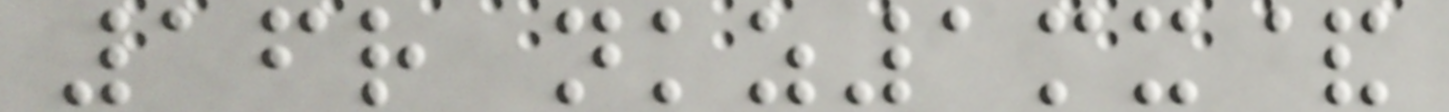16r nkz1mx&
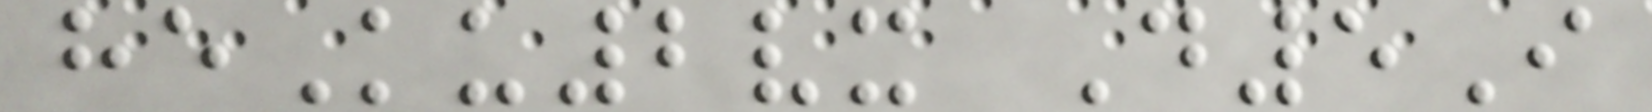heKu2vx D5I
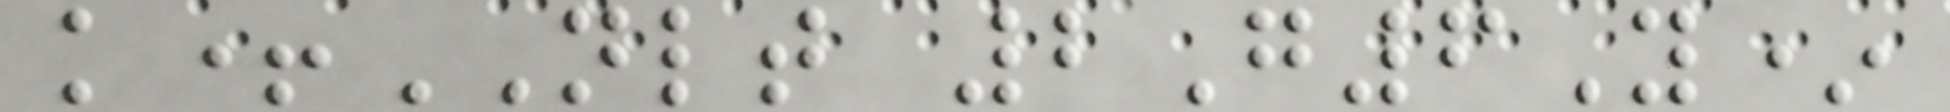k+NLT 2G6Y*
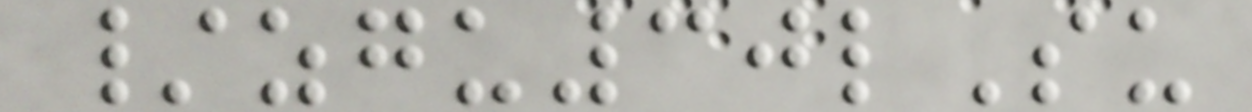/zgu30lSu
